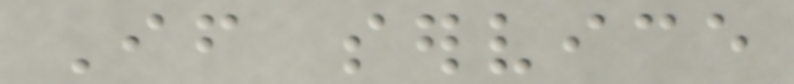If service
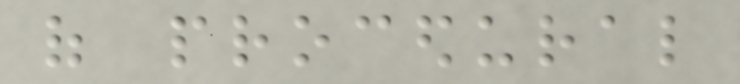of procedural
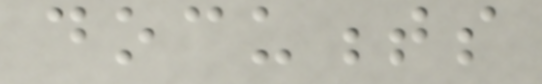documents
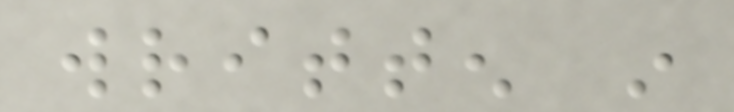written in
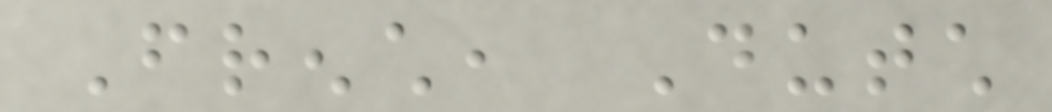French, Dutch
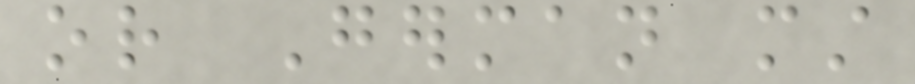or German must
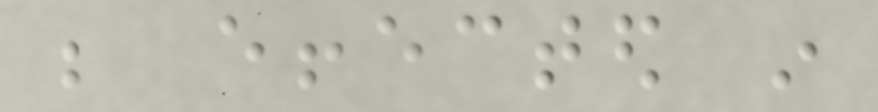be effected in
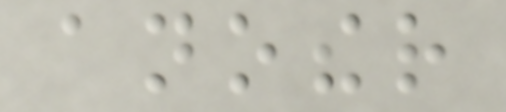another
